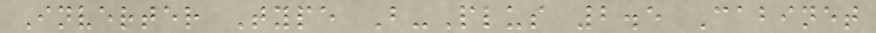Inverter Type B-Plus 2.5 Cabinet
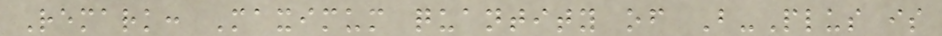Remark: Maximum quantity of B-Plus is
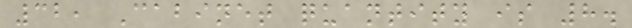32, Cabinet quantity is 8.
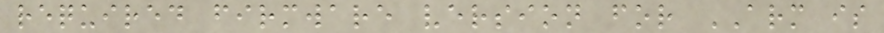required firmware version for ARM is
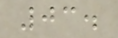03.
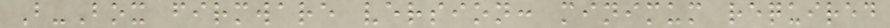B-Box firmware version: minimum required
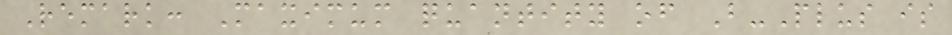Remark: Maximum quantity of B-Plus is
